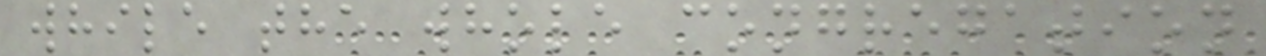while the whole congregation
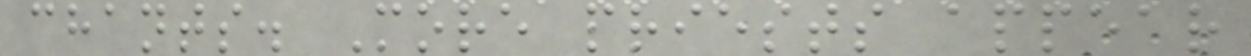chants. More priests appear
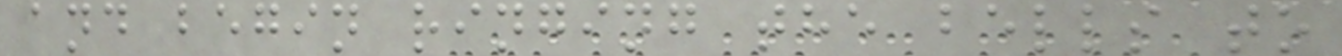and begin ringing the bells to
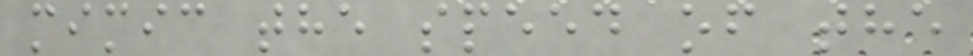mimic the speed of the
